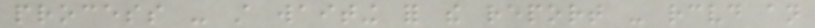process - still waiting for the report - received an
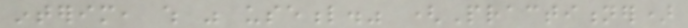interim, which was useful." (Practitioner)
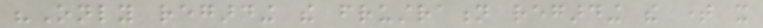"Only regarding the frustration regarding the time it
